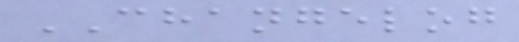CHANGELOG
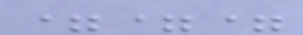===
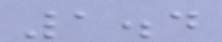1.4
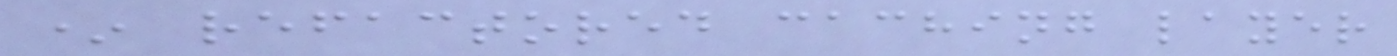* refactored caching layer
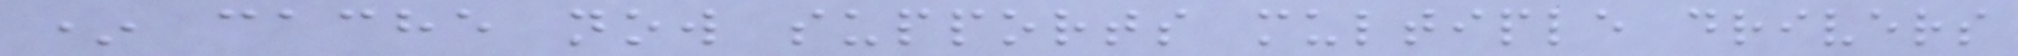* cache now supports multiple drivers
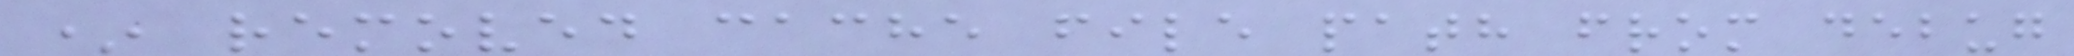* removed cache file path from debug
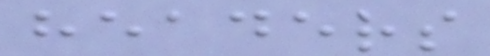headers
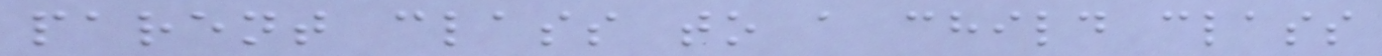parent class to a child class
